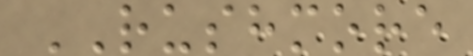RUSHMORE
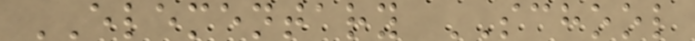ELEMENTARY SCHOOL
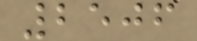2506
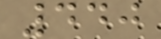440
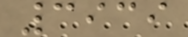3939
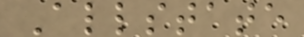Allstate
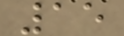15
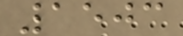1503
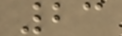23
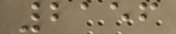2156
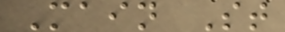Main St
